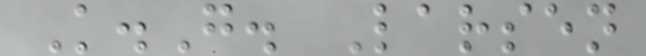K.G. Larsen
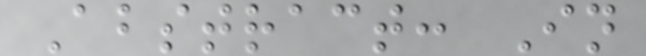Abstract: In
